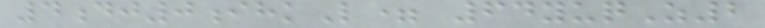4dj0ihkL= 64yuqZ2
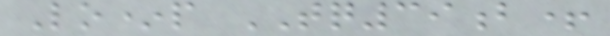Lo*p TQ39b+
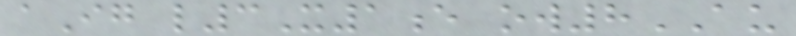aIg l3X1e ow8AU
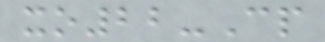xo22-Cp
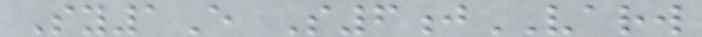Sy1E S6jVARW
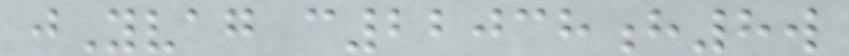jYvag c22038h8w
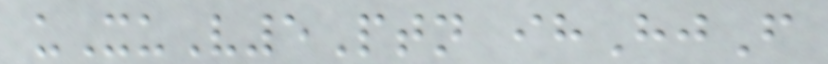uXuV5Ptn ihHjF
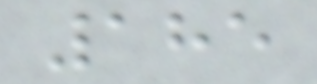185
